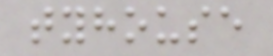tyhouse
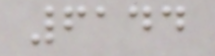6144
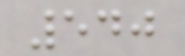540
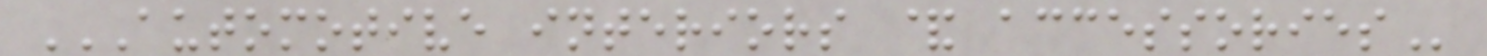AUTOMOTIVE INTERIORS & ACCESSORIES
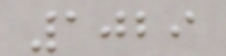1029
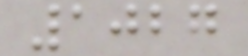1027
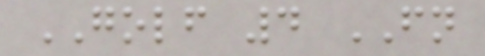GOLF 4 FN
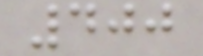400
